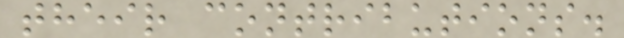their contributions.
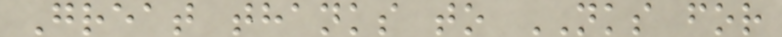Great thanks to NKS for
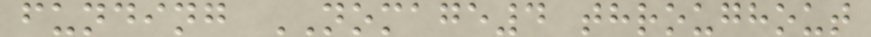funding NOMAGE4 throughout
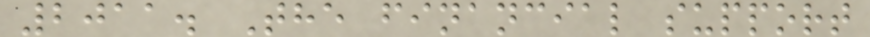2011. The financial support
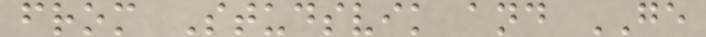from Studsvik and GE
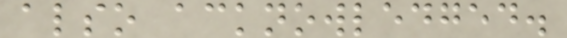also acknowledged.
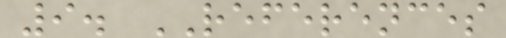9. REFERENCES
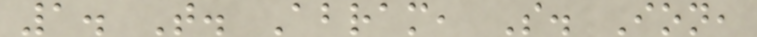1. T. Abram, S. Ion,
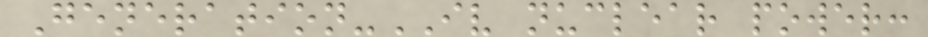Generation-IV nuclear power:
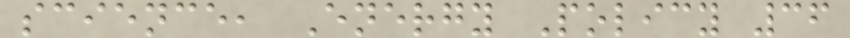science, Energy Policy 36
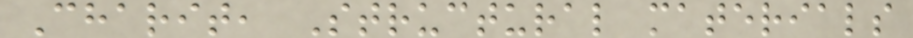Charit, Structural materials
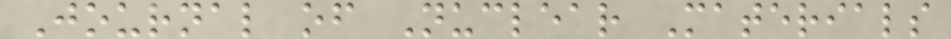Journal of Nuclear Materials
